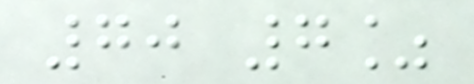70 7%
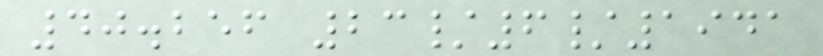40.256 23/6/1941
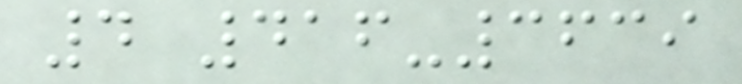4 416-3639
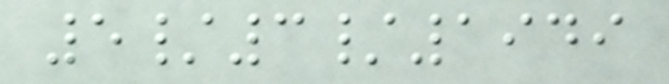5/3/1949
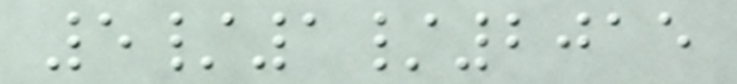5/1/2015
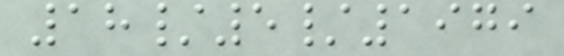18/5/1979
